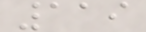119
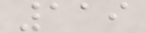119
